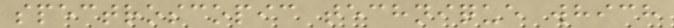spectroscopic technique which
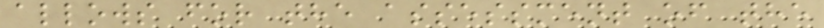allows for the assessment of the
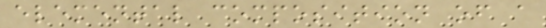elemental composition of a
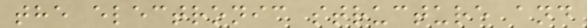the electronic structure and
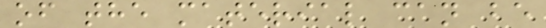of the material can be
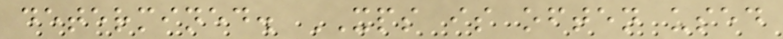determined. XPS is often used
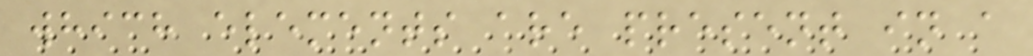which elements are present in a
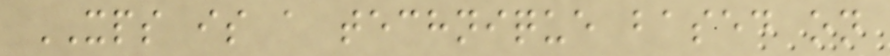XPS is a technique based on
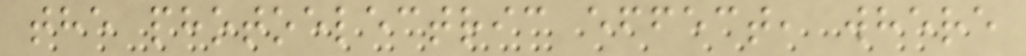the photoelectric effect, where
